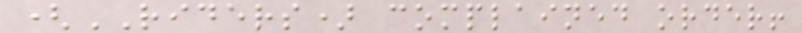(RIDERS) complained order!
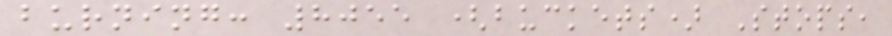burning: 8055 (buckets) Stops,
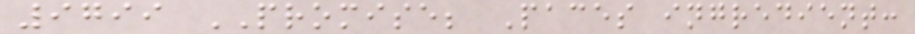9799 PROMISE; Paces ingredient:
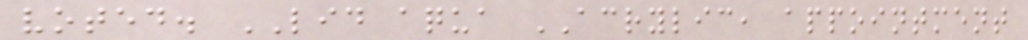voted. LID aqua ACRYLIC, appointment
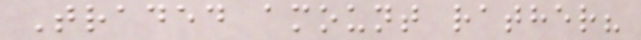Traded amount rather?
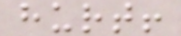hurt!
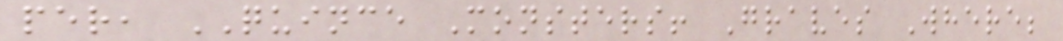per, QUINCE Monsters! Graves Where;
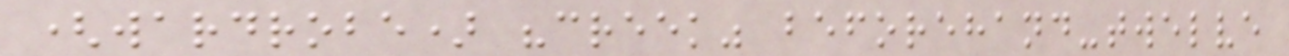(wardrobe) "creek" beforehand-twelve
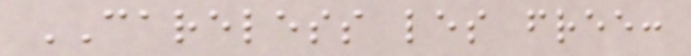CARELESS les free:
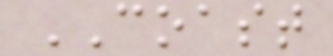COAST
